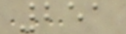251
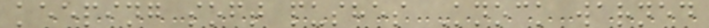keeping soft pushes Knock warned
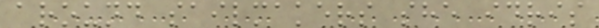around sailmakers she idris
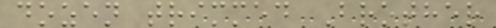dozen trimmed Brother
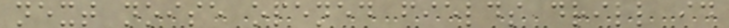next noise opened fields drill id
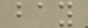bay
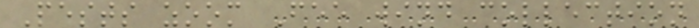Pests zoom Fee wind collection
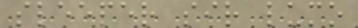sleeper sir lumo
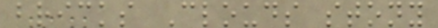bricks Clouds stony
